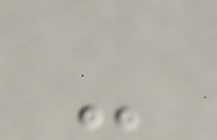-
